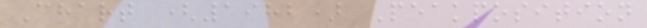Chart (1982) Peakposition
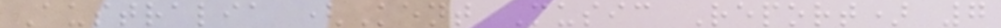Australia (Kent Music Report) 7
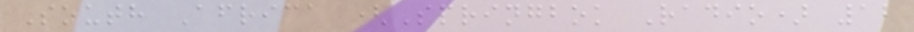South Africa (Springbok Radio) 12
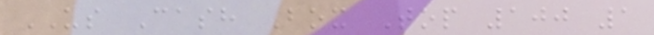US Cash Box Top 100 1
